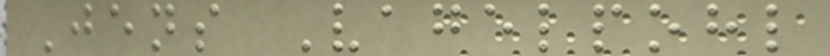Jens Vagelpohl
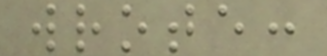wrote:
